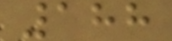188
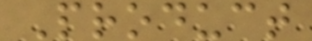Product
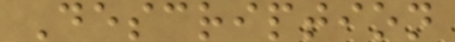Description
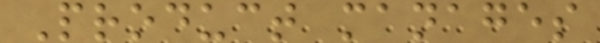Product manages
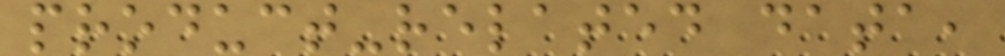product-related data,
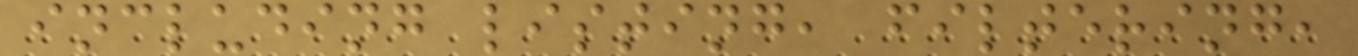including listing, filtering,
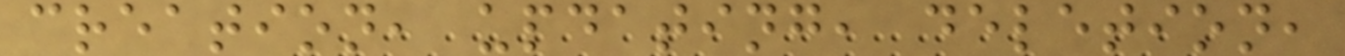creation, updating, deletion,
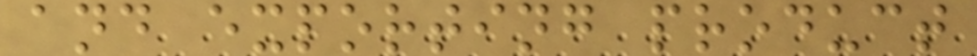and exporting product
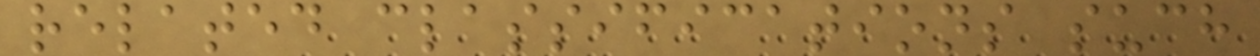related classifications such
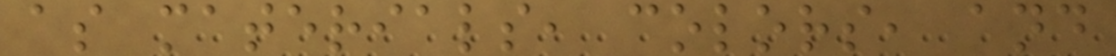as materials, colors, and
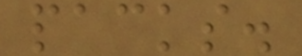packs.
